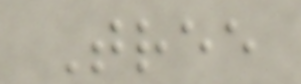Tree
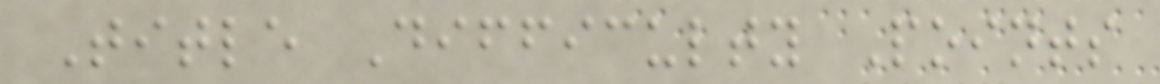Title Difficulty Points
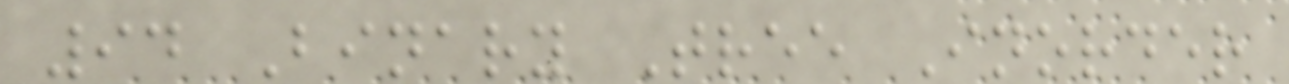94 Binary Tree Inorder
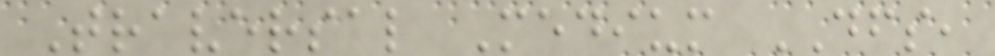Traversal Medium DFS,
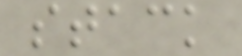stack
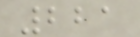221
